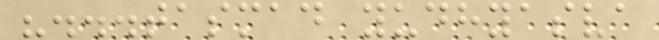"...tasmad yudhyasva
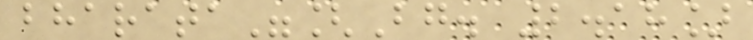bharata"[Bg. 2.18]
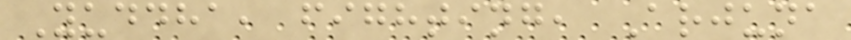Yuddha, fighting, Arjuna
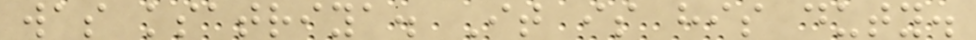was ksatriya. It is his duty.
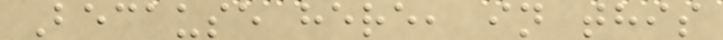Because here, in this
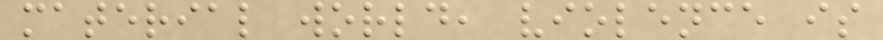material world, violence is
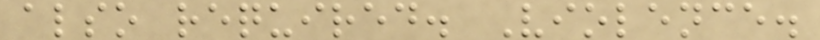also required. Violence.
